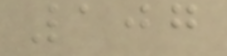107
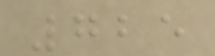725
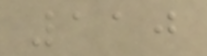110
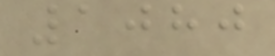1080
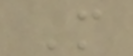M
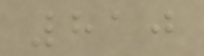810
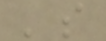's
